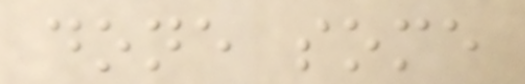done some
